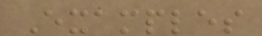Examples
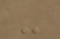-
